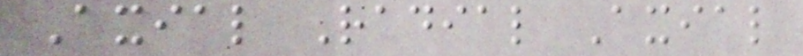Axial Radial Axial
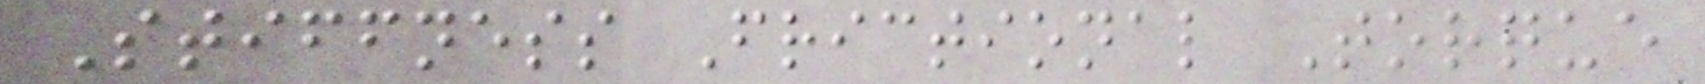Stiffness Frictional Torque
